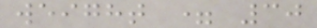weight = 30
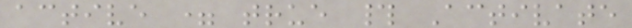active = true # Activate
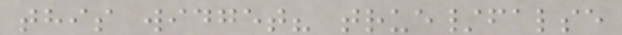this widget? true/false
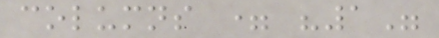columns = "1"
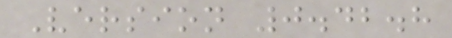Version 0.42.8
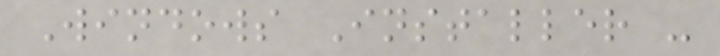Windows Installer -
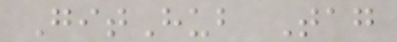GitHub Tag
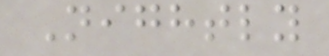Nightly
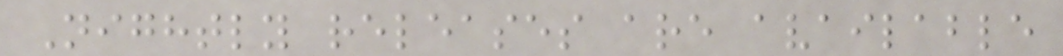Nightly releases are available
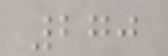270
